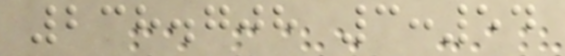238.708 3:54
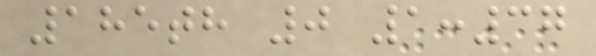185th 0 1:37
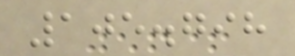105.798
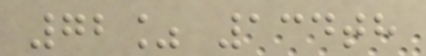72% 134th
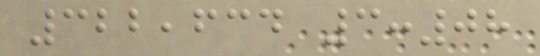322,634 3:08
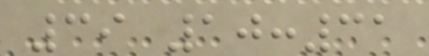39 10:31
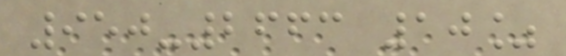950-2663 10%
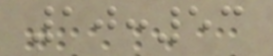10:53
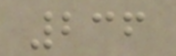236
